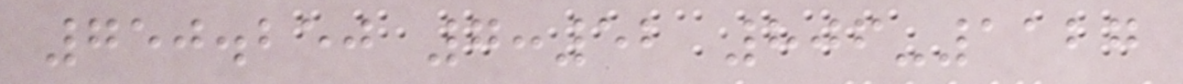750.250 7:52 806-1127
